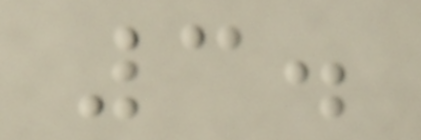3.
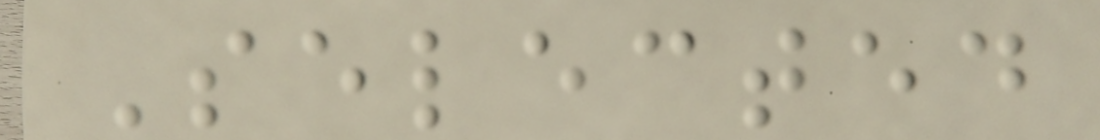Selected
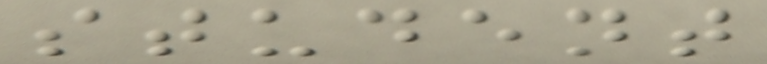student
